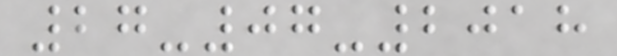27-07-2018
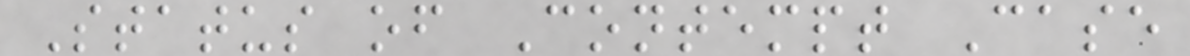Status of Contempt Case
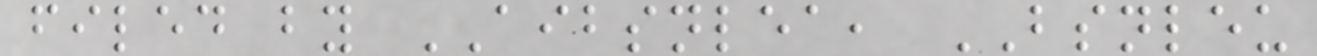filed by AIBSNLEA, BSNLEU
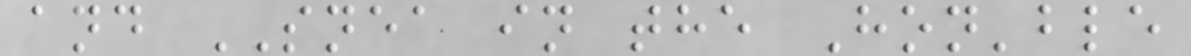and SNEA in the Hon'ble
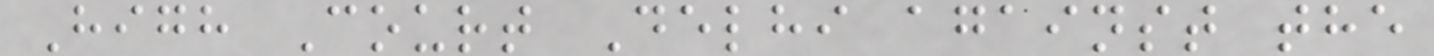High Court Delhi against the
